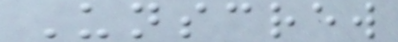Unscrew
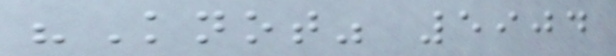"Knot" 5904
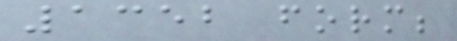1352 form;
